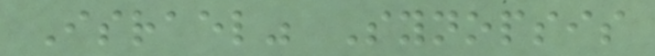Israel" Synopsis
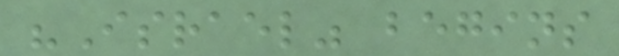"Israel" begins
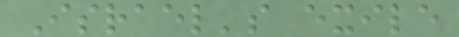Israel's exile
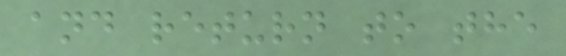and return to the
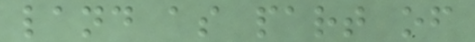land as part of
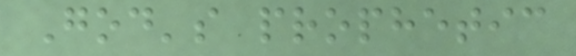God's prophetic
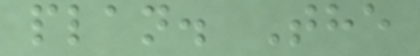plan. The
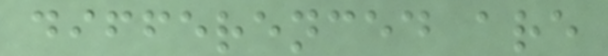differenced are
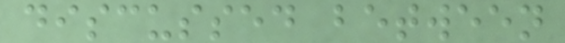discussed between
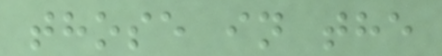those in the
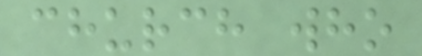church who
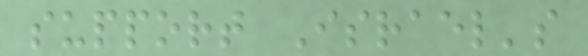support Israel's
